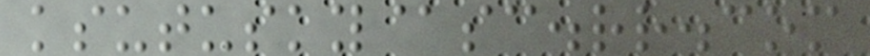ksutusky@sc.rr.com
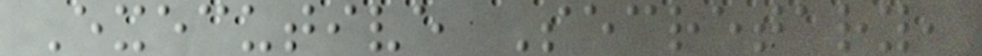Executive Secretary,
